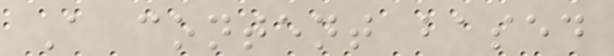A content based
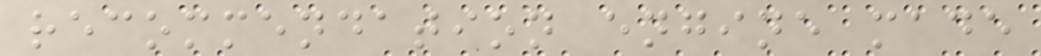recommendation engine made
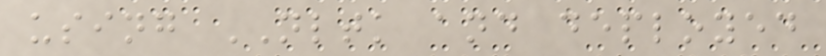using NLTK and deployed
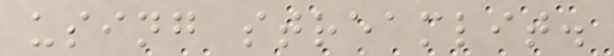using streamlit.
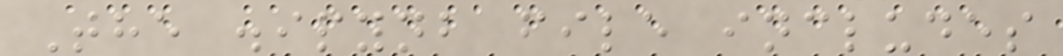The .ipynb file includes
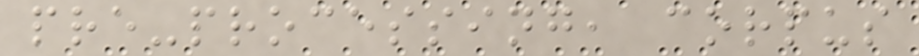pre-processing, corpus
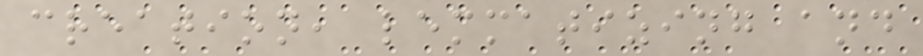creation, lemmatizing and
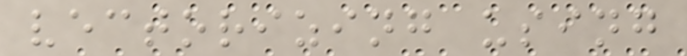vectorizing using
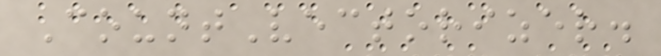CountVectorizer.
